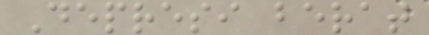Depresi berat
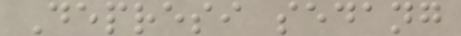Depresi sedang
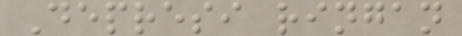Depresi ringan
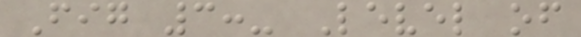Fig 3:- Level of
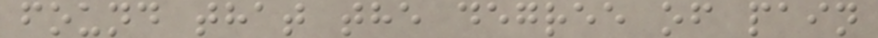found that the degree of pain
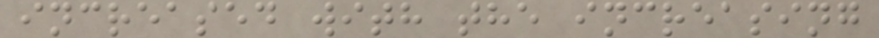increased with the increasing
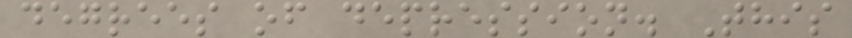degrees of depression. This
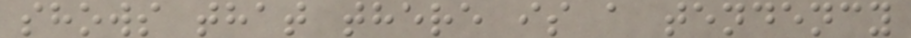shows that there is a tendency
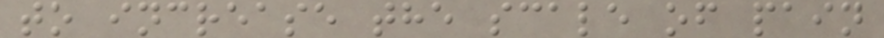to increase the scale of pain
